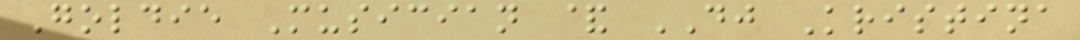Goldie Musician & DJ Kristina
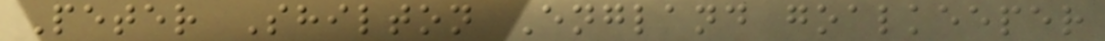Peter Shilton England goalkeeper
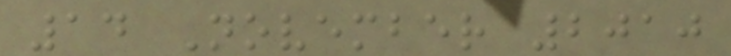14 November 2010
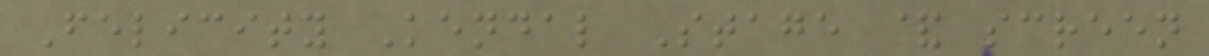Felicity Kendal Stage & screen
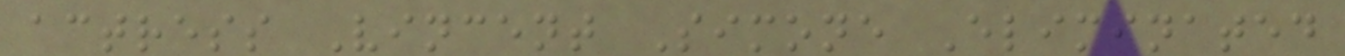actress Vincent Simone Eliminated
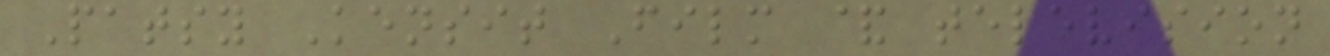Patsy Kensit Film & television
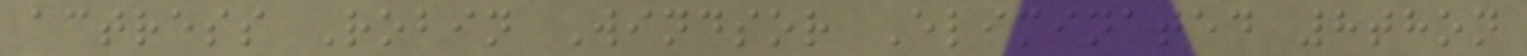actress Robin Windsor Eliminated 8thon
